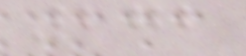272
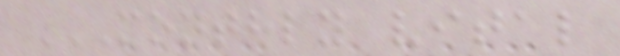MONTHLY VITAL
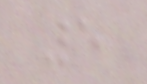5
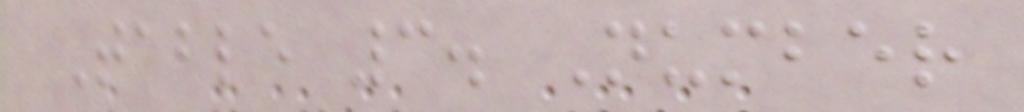Table 3. Number
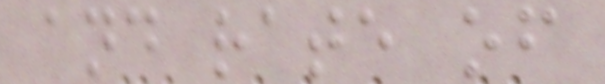and rate of
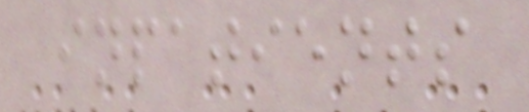inpatients
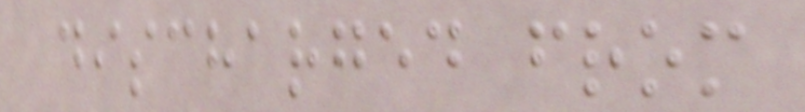discharged from
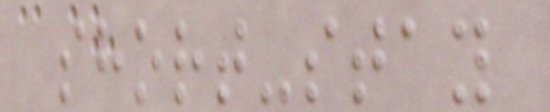short-stay
